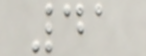41
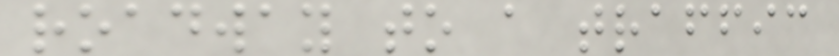roadway to a traffic
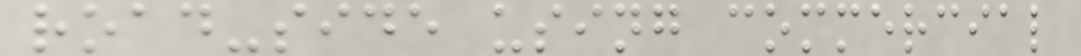road-side using commercial
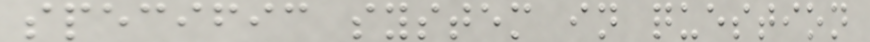specific system in question
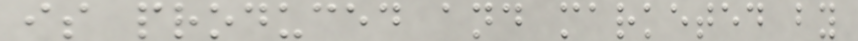is produced and marketed by
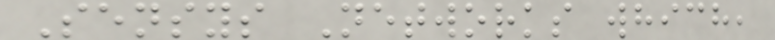Sensys Networks which,
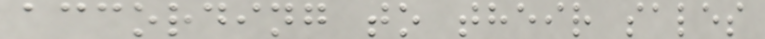according to their sales
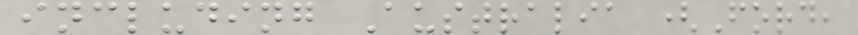including Australia (Ford,
